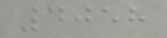4058
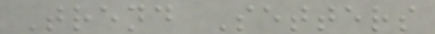Trend Setters
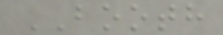BOOTH
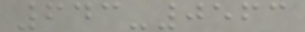643-0563
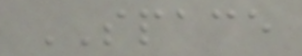SPACE
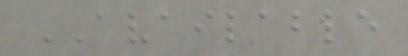AVAILABLE
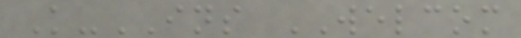K-INS WELCOM
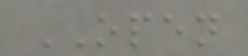OPEN
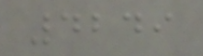4249
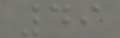49
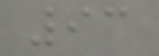93
